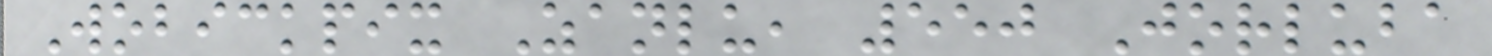Wobickpix Zanlu, 550 Jorluba
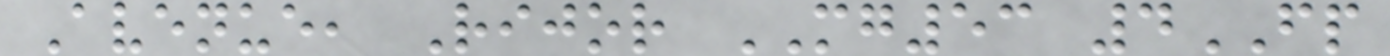Avenue, Rijor MG53 4FP
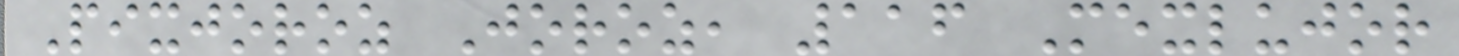Pixjoroz Joroz, 116 Mexlujor
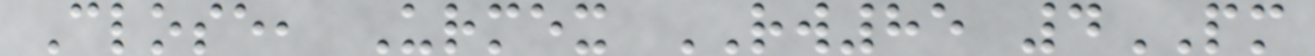Close, Urmex RW85 4PM
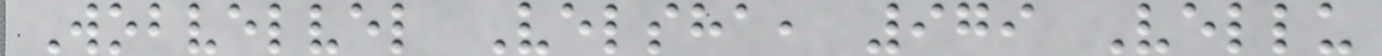Wobvelvel Velsha, 979 Vellu
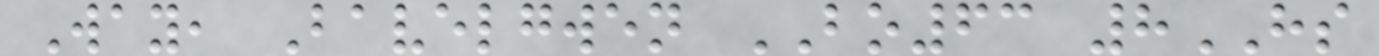Way, Bavelgwen BO63 8HS
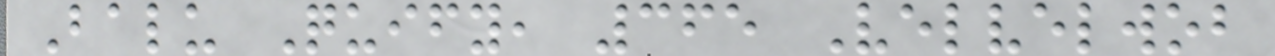Balu Quify, 365 Velvelwob
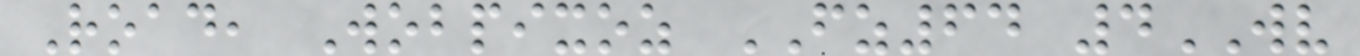Road, Wobpixoz FZ64 4WV
